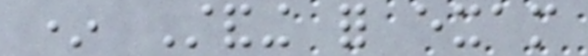* Standing for exam
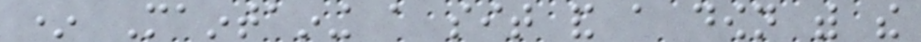* Maintaining a sit and a down with the
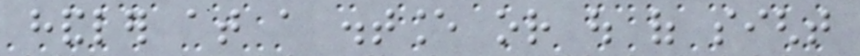handler at a distance or out of sight
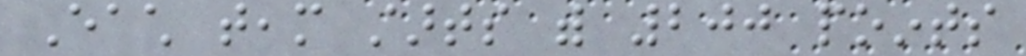Each team starts with 200 points
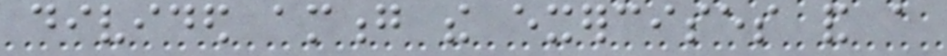divided among the exercises and a
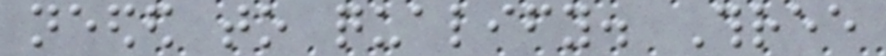needed to qualify. Three
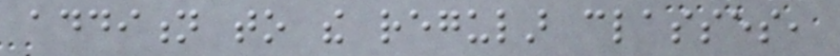addition to the regular classes,
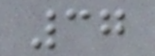37
